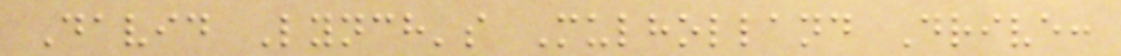David Lynch's Mulholland Drive:
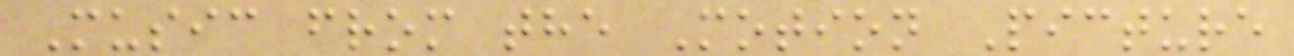Music from the Motion Picture
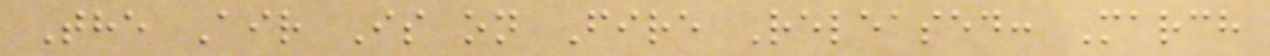The Air Is on Fire Released: March
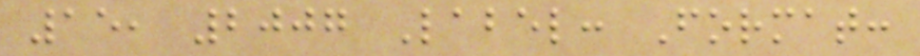15, 2007 Label: Format:
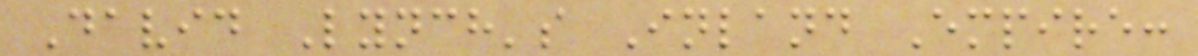David Lynch's Inland Empire:
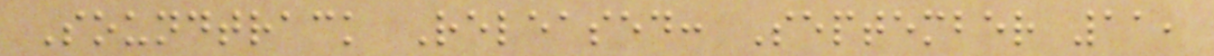Soundtrack Released: September 11,
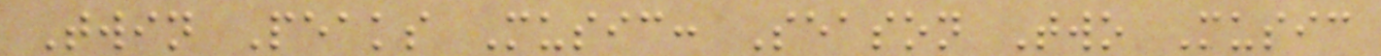Twin Peaks Music: Season Two Music
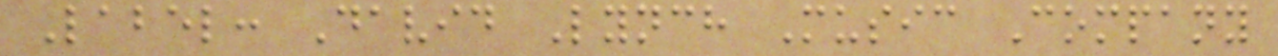Label: David Lynch Music Company
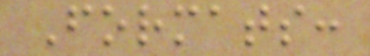Formats:
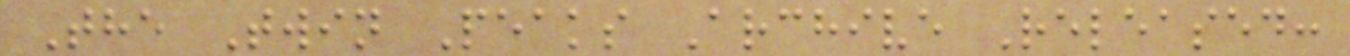The Twin Peaks Archive Released:
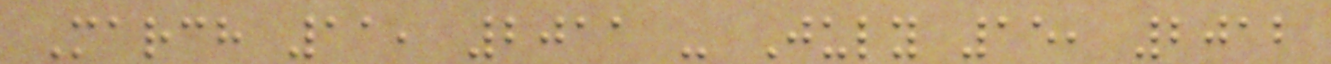March 11, 2011 - July 15, 2012
